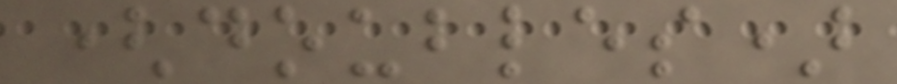(doubles)
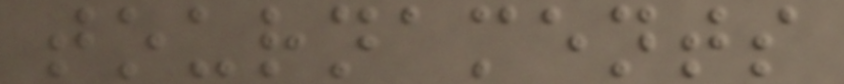tournaments
